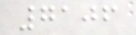7106
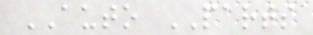AUTO PARTS
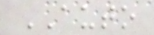AUTO
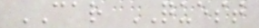CAR QUEST
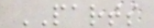PARTS
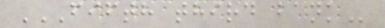FIFTH THIRD BANK
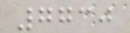7730
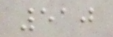510
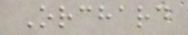Orchard
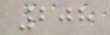208
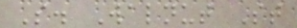S. Walnut St
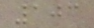103
